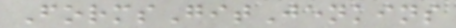FormsGitJenkins
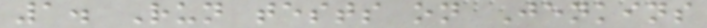1. Run tests on Jenkins
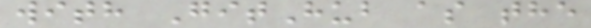with GitHub as the
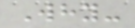Why-
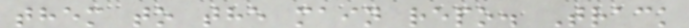them to the main repo. Track
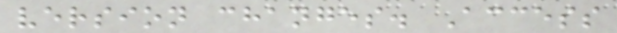version changes. Access
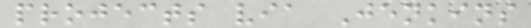projects via Jenkins
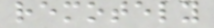remotely
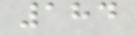184
